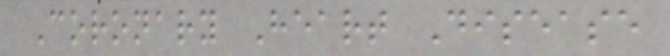Coronary Heart Disease
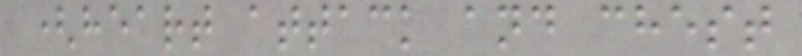(heart attack and chest
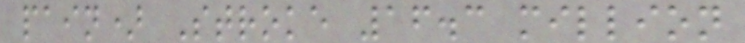pain) Stroke 16.3 million
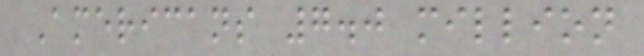Americans 7.0 million
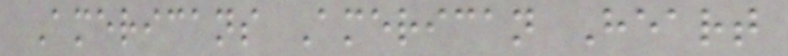Americans American Heart
